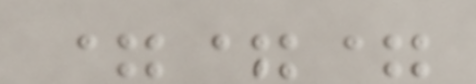===
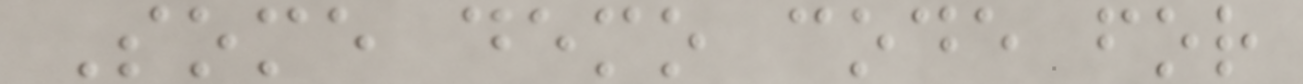Some demo code for
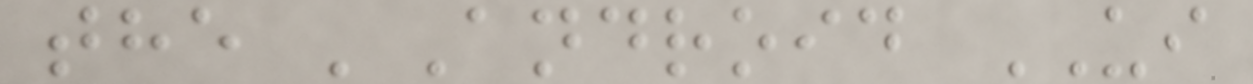the 'Android UI
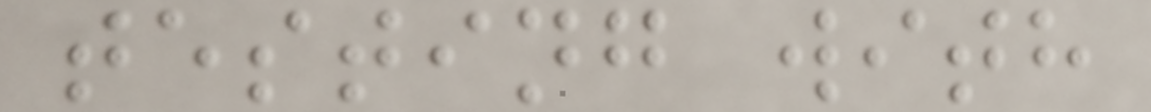testing with
